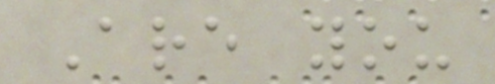Are you
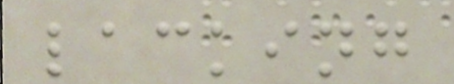lacking
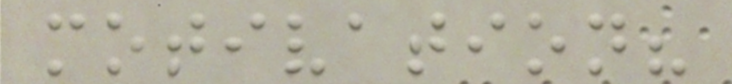motivation?
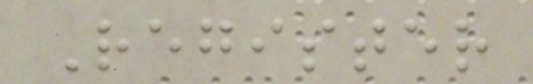Register
